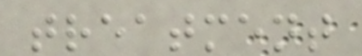treatment
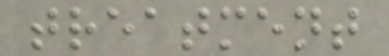treatment
